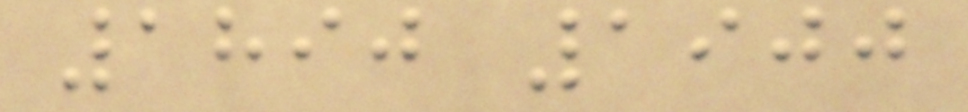1890 1900
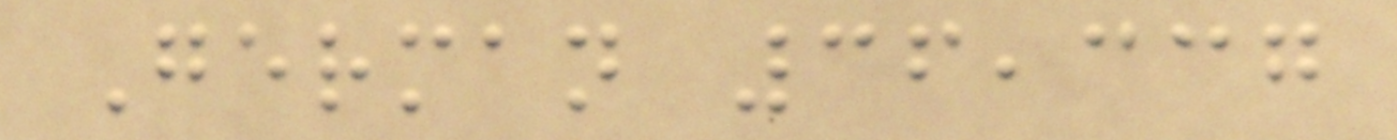German 36,337
